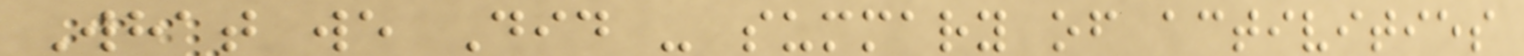What we Did - summary of activities
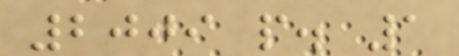2009 p. 1
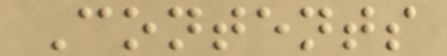Contents
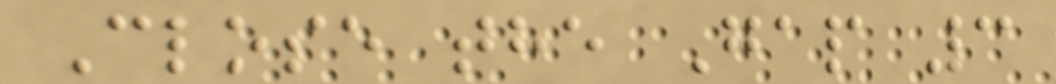Close the Gap 3
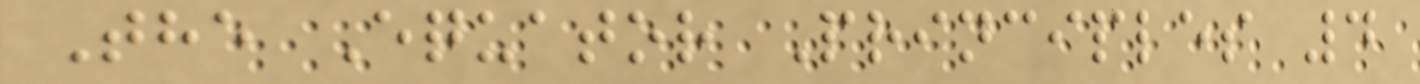The Equator Principles 4
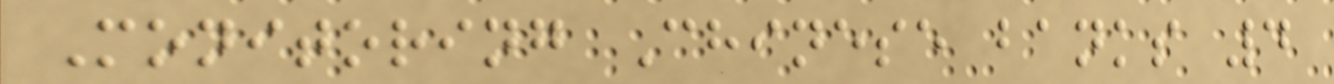Monitoring Chinese banks 4
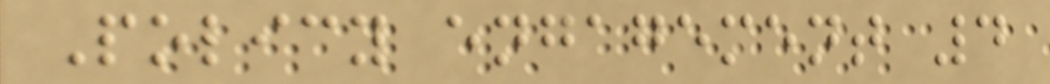Policy engagement 4
